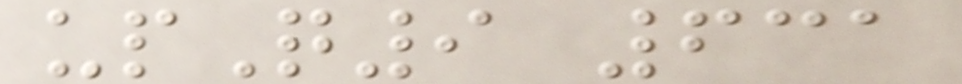upQ9 631
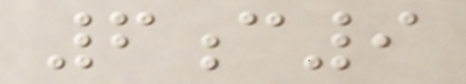6c9
